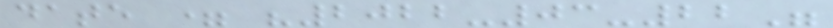date = "2022-03-22"
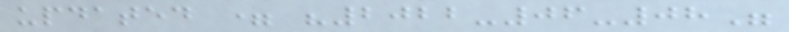updated = "2022-06-08"
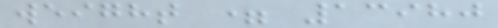weight = 13980
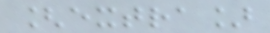[extra]
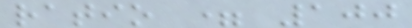ratio = 100
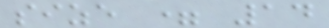size = 14
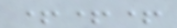+++
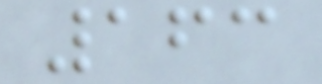163
